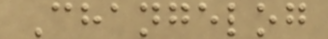Changelog
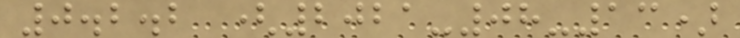0.2.2 (2021-08-13)
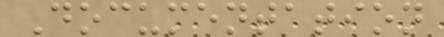Documentation
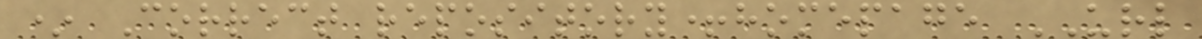* Correct repository+homepage URL
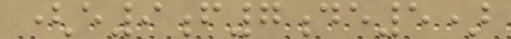(e9f7de5)
